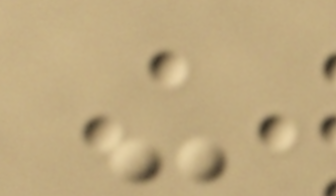-
